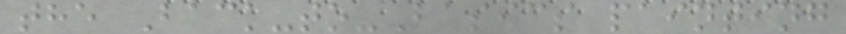the Back-to-Basics painting
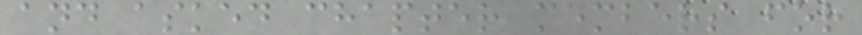and asked chapter members for
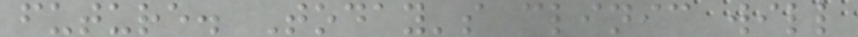future. Today's clinic will
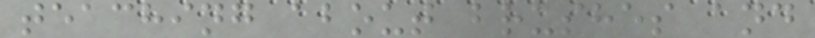teaching about brushes and
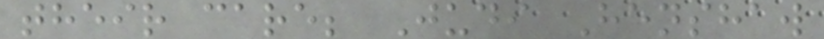their care; Judi Henshaw
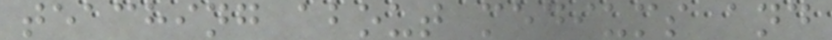teaching about mediums and
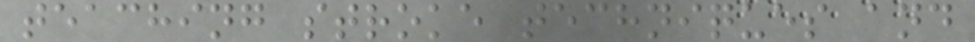teaching stroke techniques and
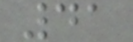41
